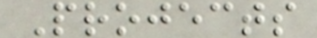Projects
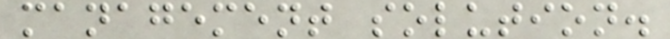management solution.
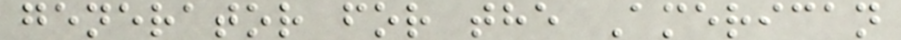generator for the American
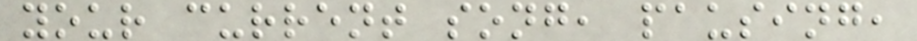your current song, pausing,
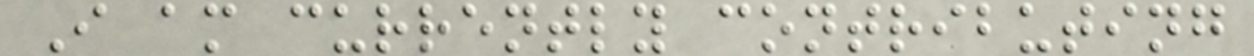I am currently contributing
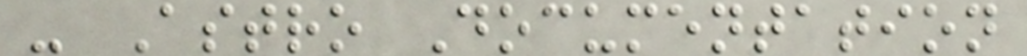- Astro Documentation
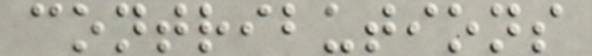contributions
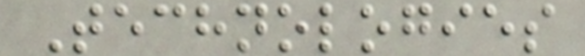Technologies
